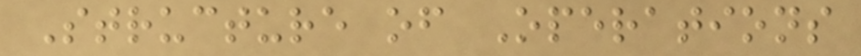Structure of Operations
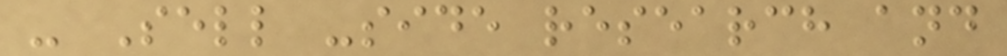- Sell -side research and
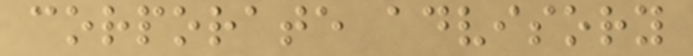corporate advisory
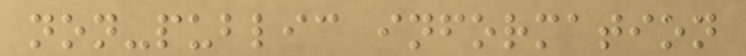non-public information
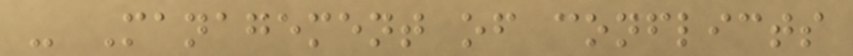- Management of conflicts
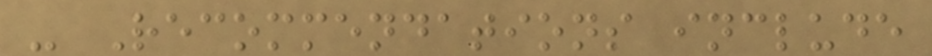- Recommendations include
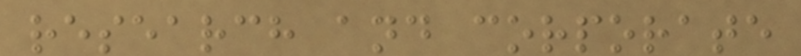research and corporate
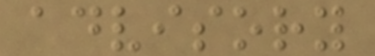advisory
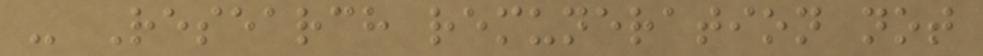- Research remuneration not
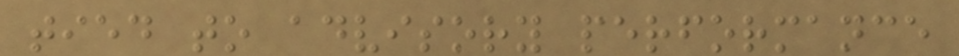tied to advisory performance
